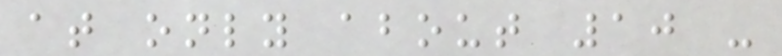at only about 10 -
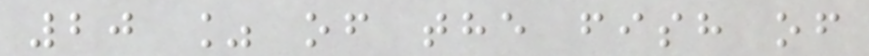20 % of the fish of
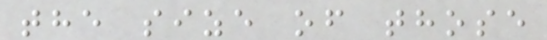the size of those
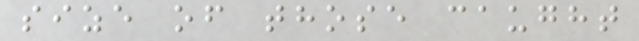size of those caught
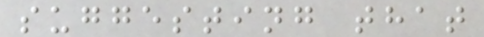suggesting that
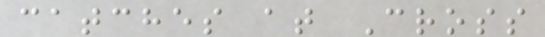catches at Cross
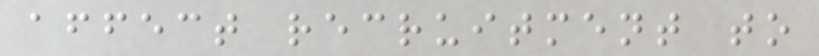affect recruitment to
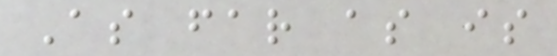As far as is
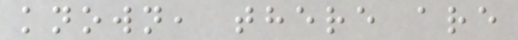known, there are
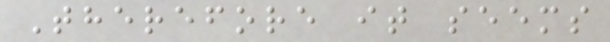Therefore it seems
